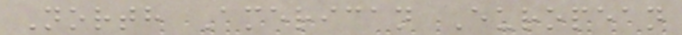North American European
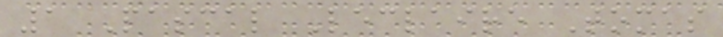1 Pascal Leclaire Tomas
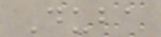Duba
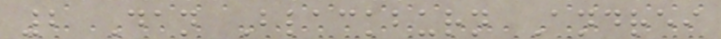2 Dan Blackburn Andrei
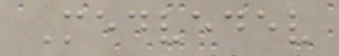Medvedev
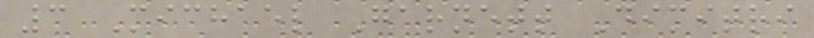3 Michael Garnett Dimitri
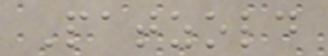Patzold
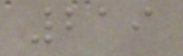219
